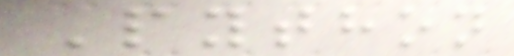Python
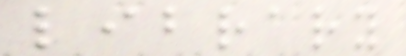library
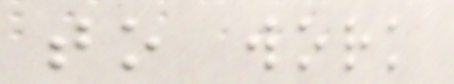to work
